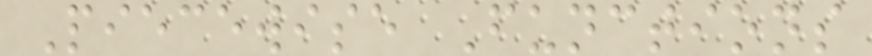Piecewise Functions
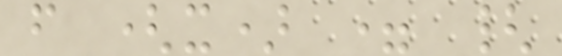f (x) = {
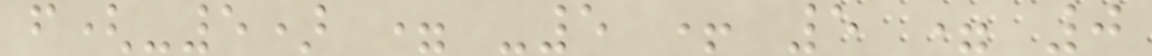f(-5) = -5 + 5 = 0
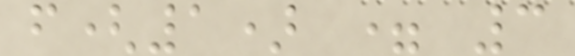f(1) = 3
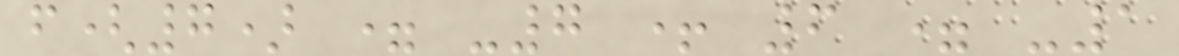f(7) = -7 + 6 = -1
